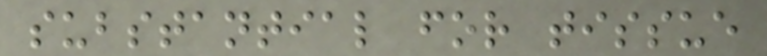substantial for tissue
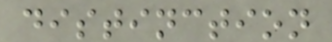distinction
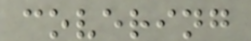covering
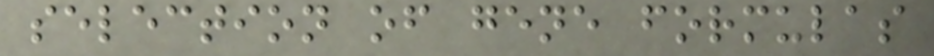selection of gene formulas
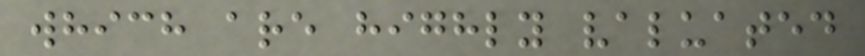which are highly valuated
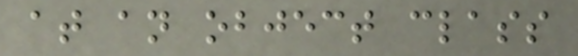at an object class
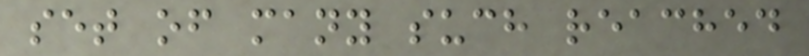set of many such reached
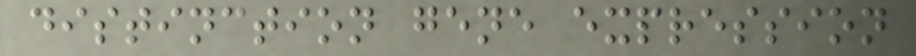distinction gene expression
